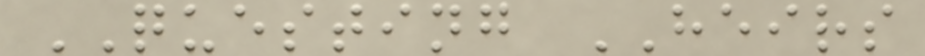QUESTING HEIRS
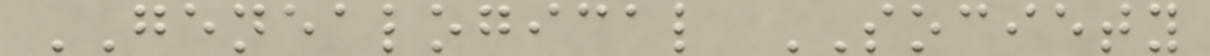GENEALOGICAL SOCIETY
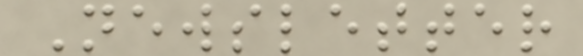Newsletter
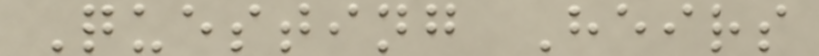Questing Heirs
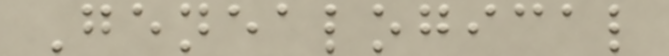Genealogical
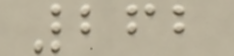262
